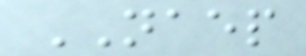NAEP
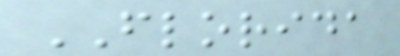FLORIDA
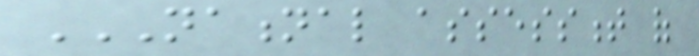NATIONAL ASSESSMENT OF
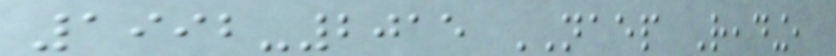1992-2015 NAEP Reading,
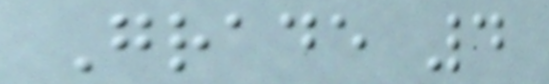Grade 4
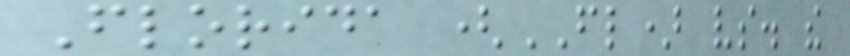Florida (FL) vs. the
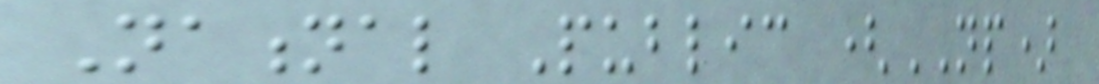National Public (NP)
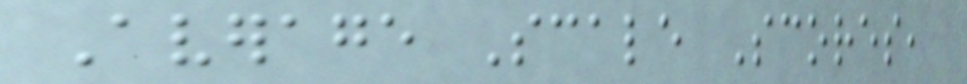Average Scale Scores,
